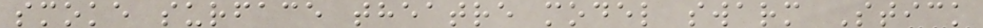smoke surface theatre model swarm Stick
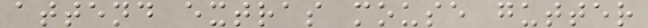attend extras mouse gutter
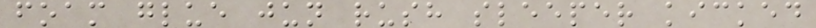foam glue jun rush sleeper kicked
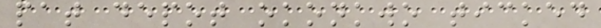pat depot okonkwo ticked
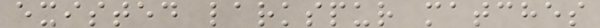existed larkspur matches
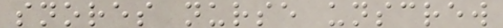snores nurse unscrew
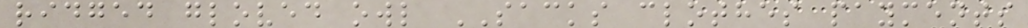ridged gloved owl SACKS clothes payments
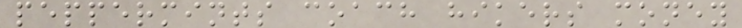peppermints coach hikers money
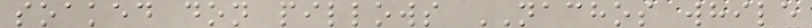soaked don pillows NACHOS while
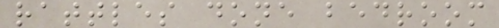rattles done bedroom
